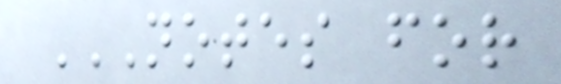NOTES FOR
